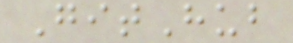GitHub
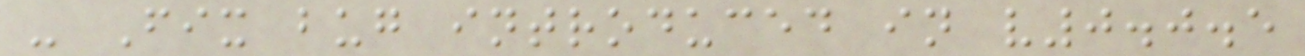- Fix bug introduced in v0.0.5
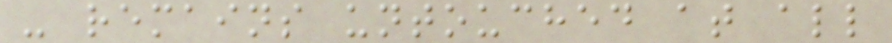- remains untouched at all
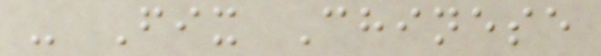- Fix Chinese
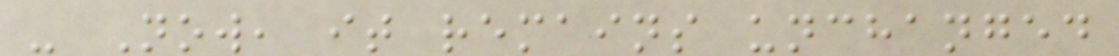- Now, it remains unchanged
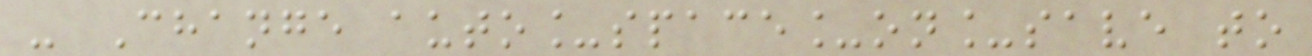- Change auto_space_on_save to
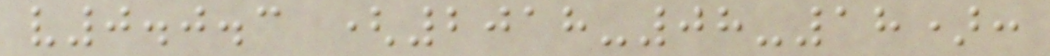v0.0.3 (2018-08-18):
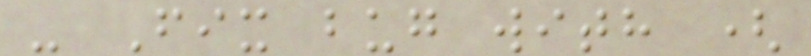- Fix bug with (
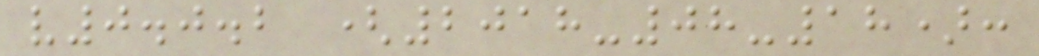v0.0.2 (2018-08-18):
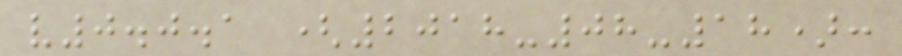v0.0.1 (2018-08-18):
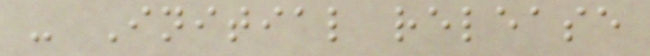- Initial release
